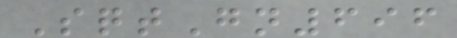SqtGn696
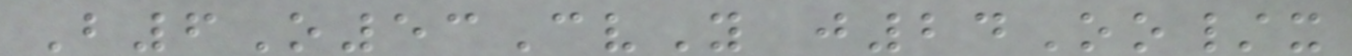B6O53CvY j24Oo/x
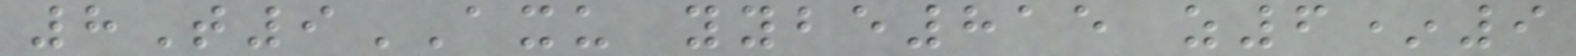8T9AXU yybe815 z6*9
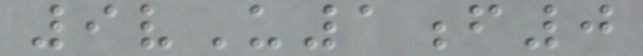9vU1f0
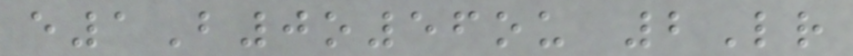e1B0o56ou 2Lr
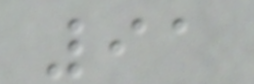91
